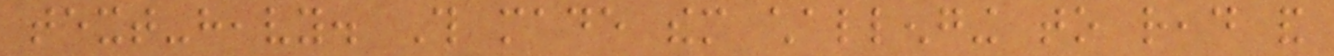text-heavy. This made them challenging to read and
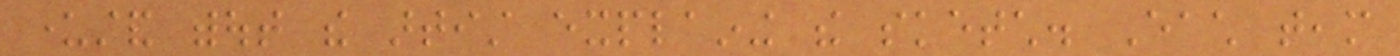understand without the artist explaining the sketch. Each team
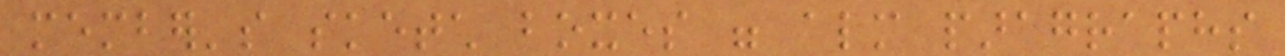member's sketch boxes were almost paragraphs
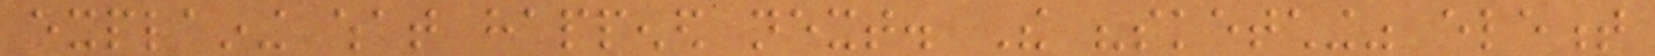explaining what happened next. The "sketching" element
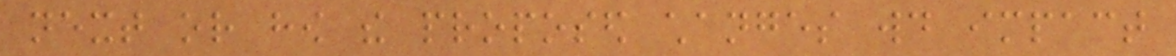next or how the proposed changes would impact
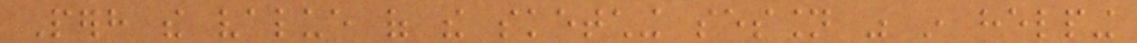Perhaps the value of the sketching session was in helping
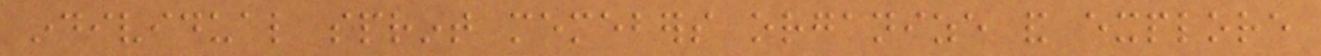individual sprint memebers organize and explore
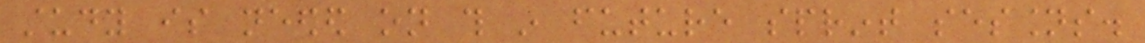study is needed on this in future sprint sessions.
